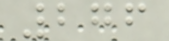276
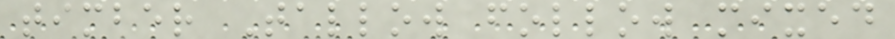timber Tallow follow mixed
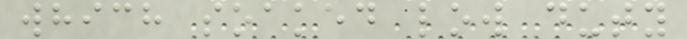which soaked low duty
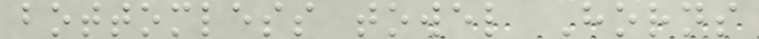bottomless towel Horns
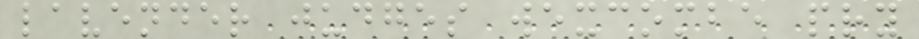lavender judges wexcombe pry
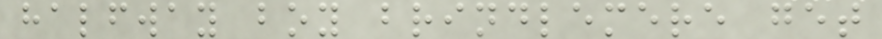halfway boy brindlemere get
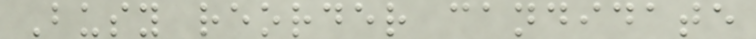Busy reorder candidate
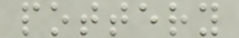pottery
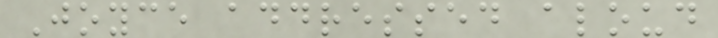Joyce addressed aloud
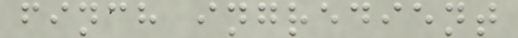finch ingredient
